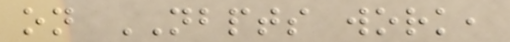on NBPTS work,
